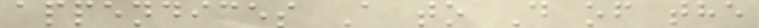appendices A to D of the
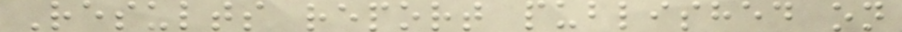Results report published on
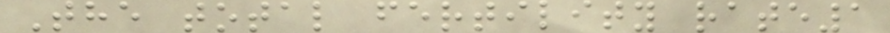The total fertility rate1
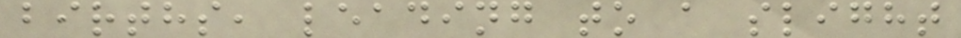births, leading to a slight
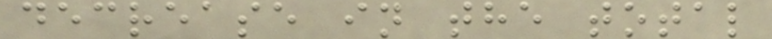decrease in the total
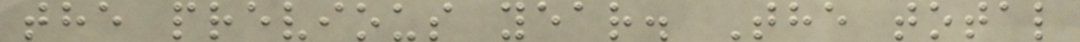the previous year. The total
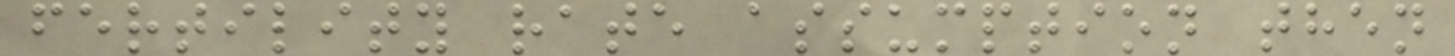fertility rate assumption then
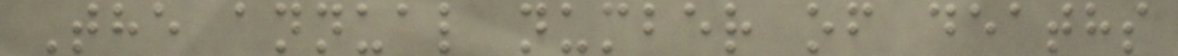The annual number of deaths
